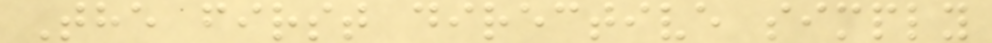The first directive simply
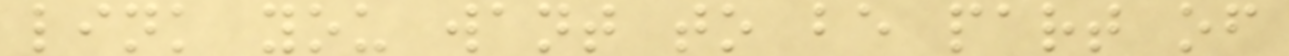link you want to be part of
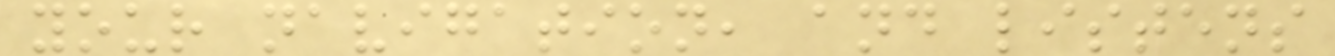your navigation, and listens
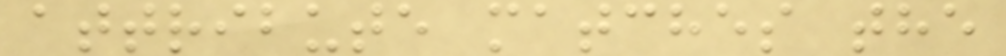attribute matches the
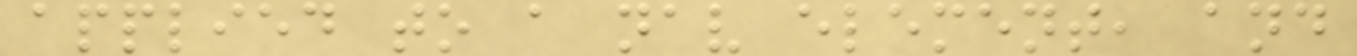applied to a nav element, and
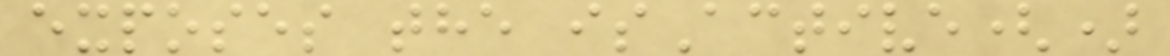exposes the isActive()
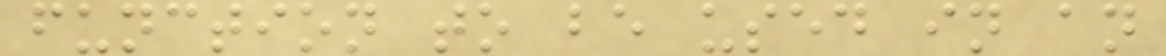function to be used in an
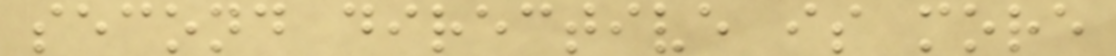second directive is more
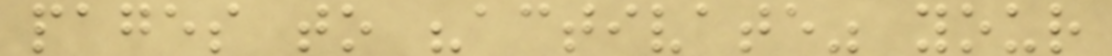pages to "activate" your
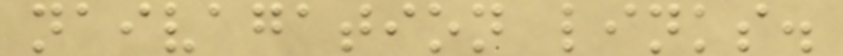naivagation links.
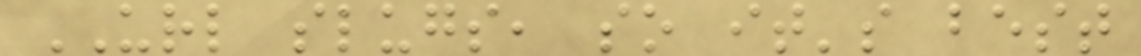URL slugs, so it's best
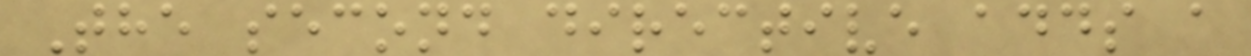The second directive adds a
